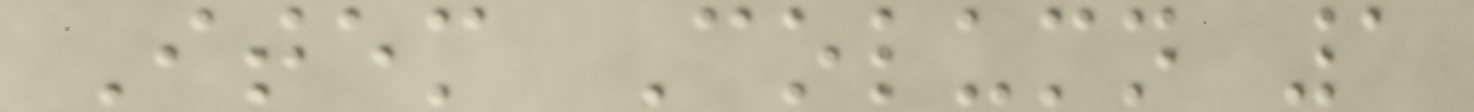Item Column 1
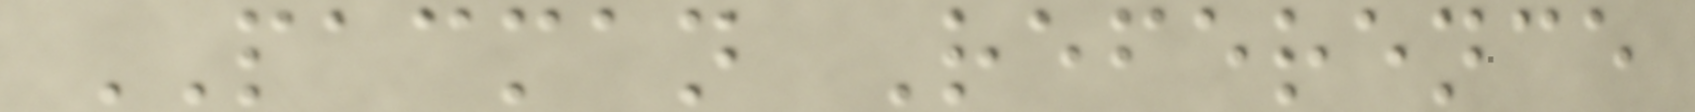PACMAN Reference
